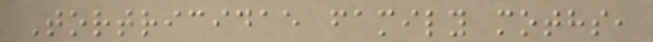Tortricidae family moths,
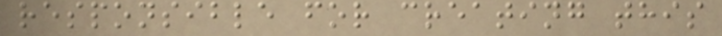responsible for creating this
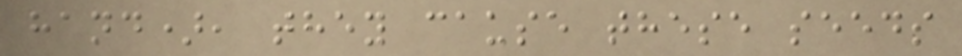hand), they cause these seeds
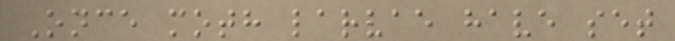Once moth larvae have set
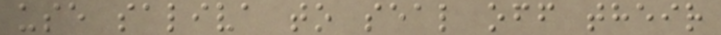use saliva to seal off their
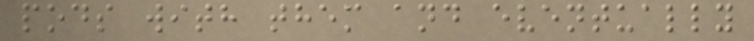pods with them and eventually
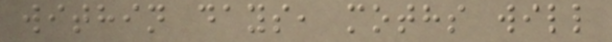within days, moths will
